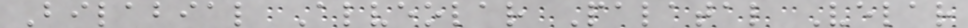Bilabial Alveolar Palatal Velar
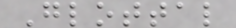Glottal
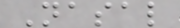Nasal
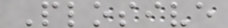Plosive
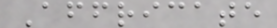Affricate
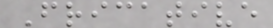Fricative
